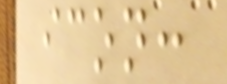icon:
